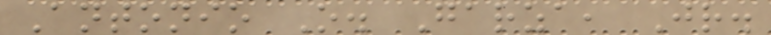Antonio O. Garza, Jr.
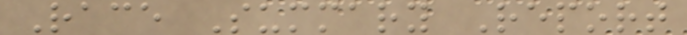Race Summary Report
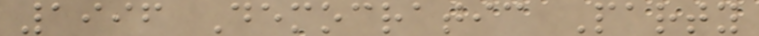1996 Democratic Party
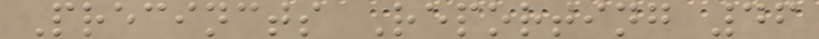Precincts Reporting 46
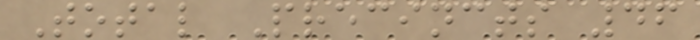Total Precincts 46
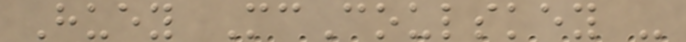Huey McCoulskey -
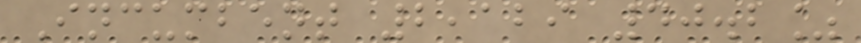Incumbent 2,129 40.2%
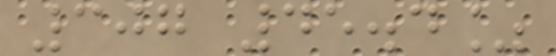307 45.4%
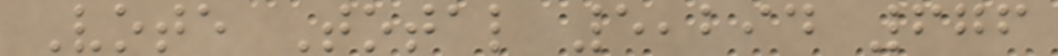Vote Total 5,294 676
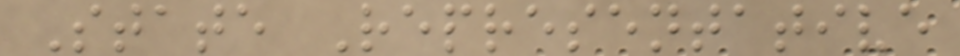State Representative
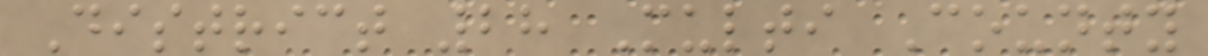District 28 Multi County
